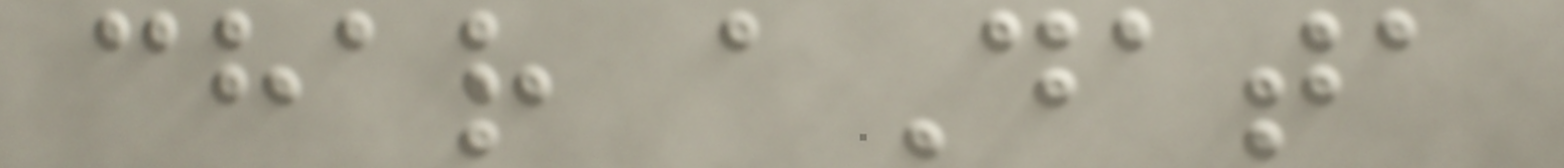char aData
